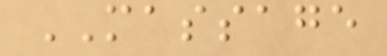MASSAGE
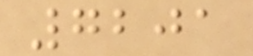7201
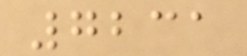7231
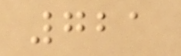721
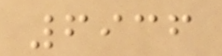6936
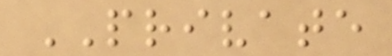PRIVATE
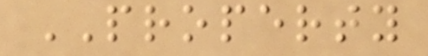PROPERTY
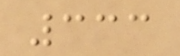333
